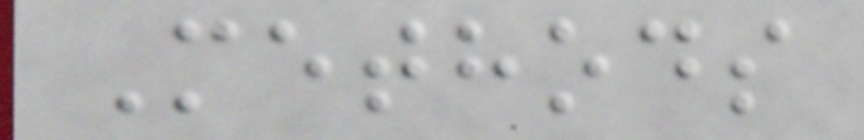Methods
